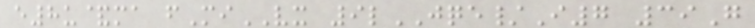e8u&ma fMiVX 9lJQE/I7 39G
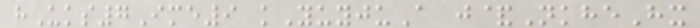hUks7Ime9 kYuyjuA j&NkheHx
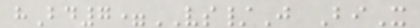hBd7=VS/J BiX
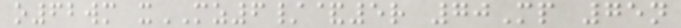o62wm xMZ6/&5r 70Mp 75n
